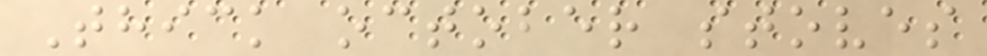Thick october stoves
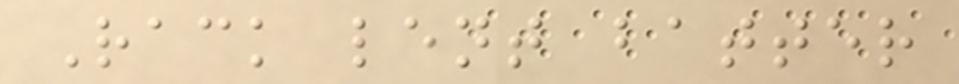Rack lent batter
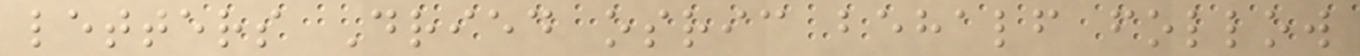letters Dried osric behalf follow
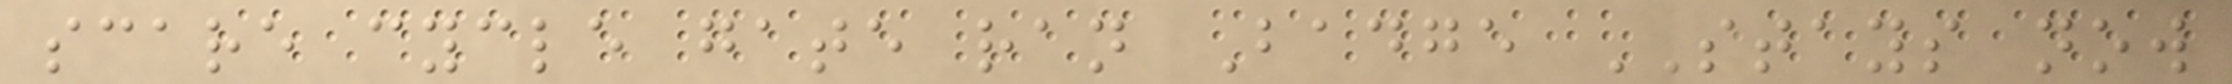scare cycle gate ran Badge STAYS now
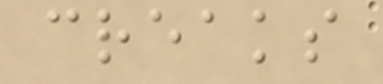creaks
